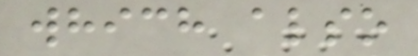which also
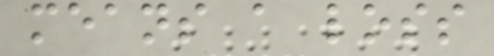means a loss
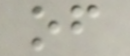of
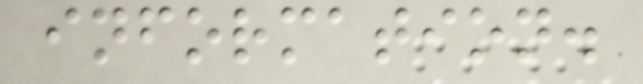information.
